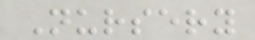Nursery
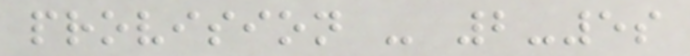provision - 2-5s
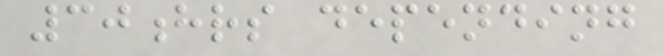30hrs depending
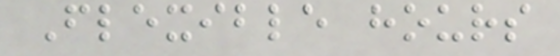Flexible hours
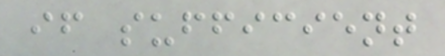if sufficient
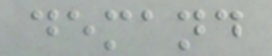demand
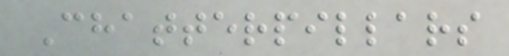Chatterpillars
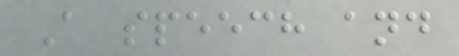A speech and
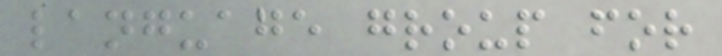language group for
